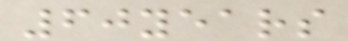60years
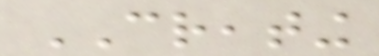CREATING
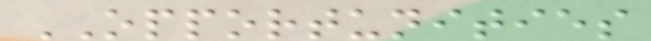OPPORTUNITIES
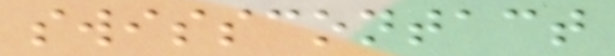swisscontact
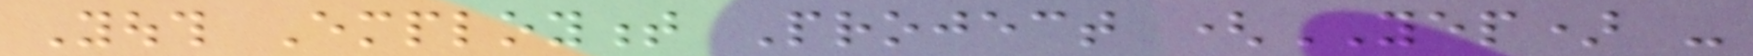Youth Employment Project (YEP) -
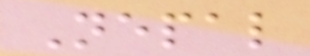Nepal
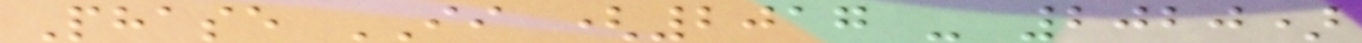Phase II (2017 - 2020)
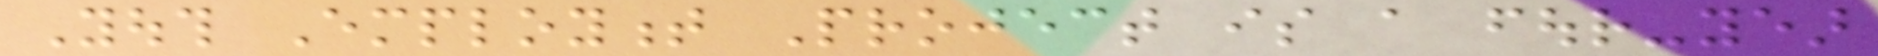Youth Employment Project is a four-year
